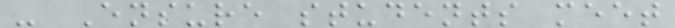- Ensure students meet
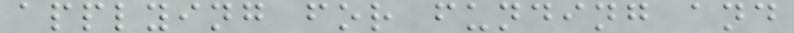applying for funding and
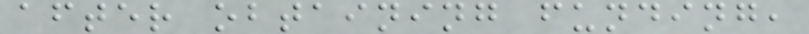after obtaining funding,
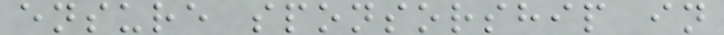ensure sponsorship in
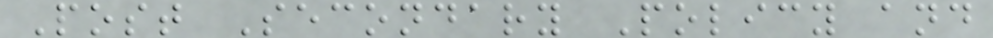Post Secondary Policy and
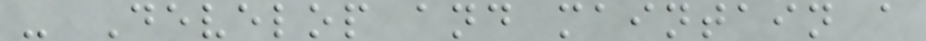- Develop and maintain a
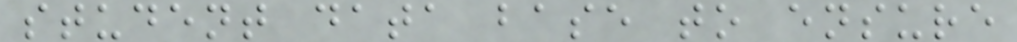student data base to ensure
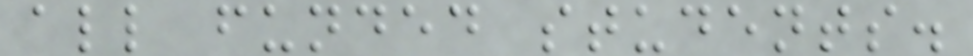all funded students.
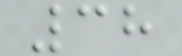38
